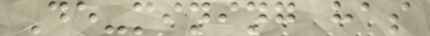De-mining has
